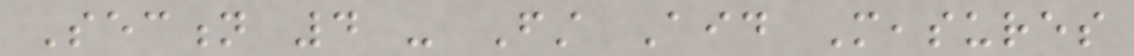Section 4 - First Aid Measures
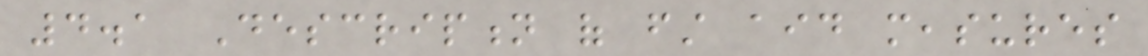4.1 Description of first aid measures
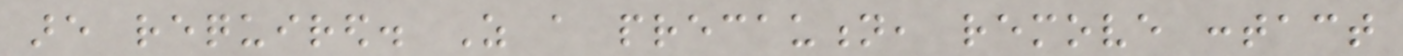are required. As a precaution, remove contact
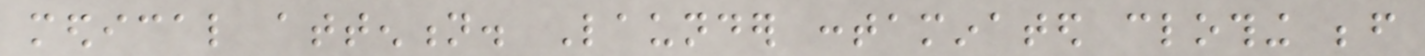medical attention. Launder contaminated clothing before
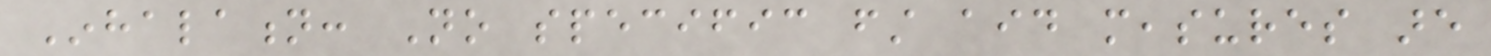Inhalation: No specific first aid measures are
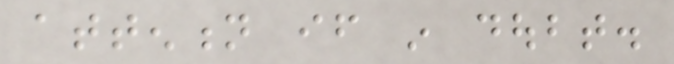attention if in doubt.
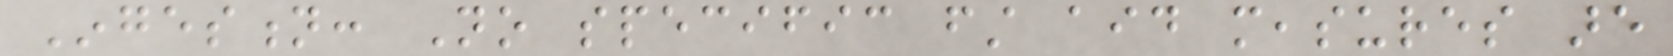Ingestion: No specific first aid measures are
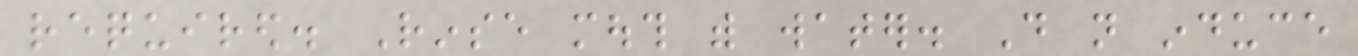required. Rinse mouth with water. Do not induce
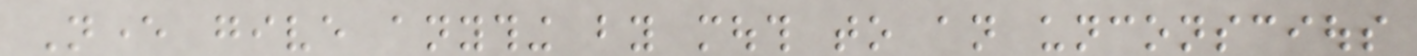Never give anything by mouth to an unconscious
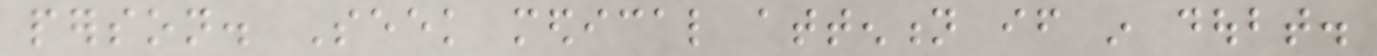person. Seek medical attention if in doubt.
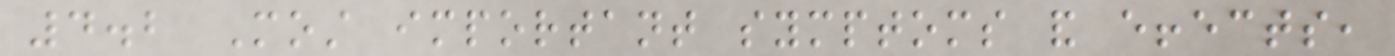4.2 Most important symptoms and effects,
